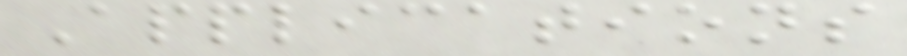Applications
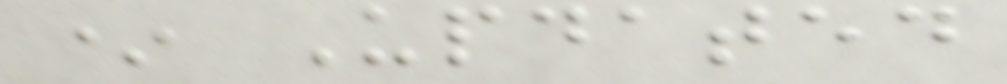* Updated
